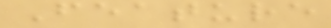Feature
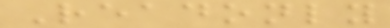Readonly
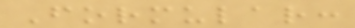Formular:
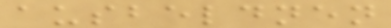ausbeldnen
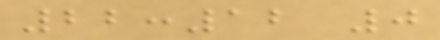22:12 0
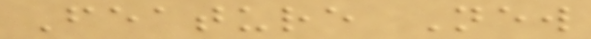Feature New
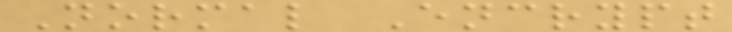Normal Encrypt
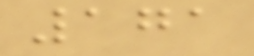171
